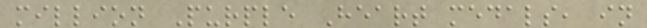million Purple Heart medals, in
